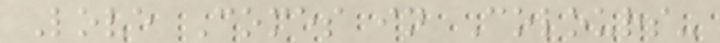Love Comes in Colours-
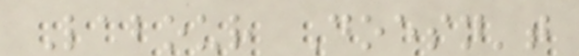Labour Doesn't
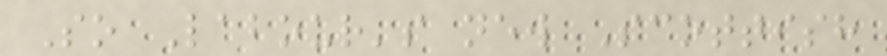So Labour's new Scottish
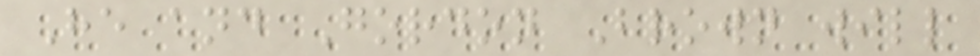He and Gordon Brown will
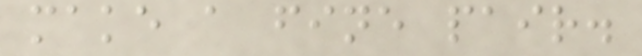make a fine pair.
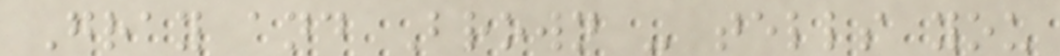Gray and Brown - tells you
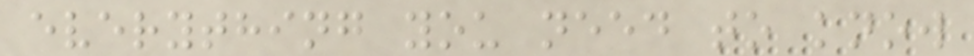everything you need to know
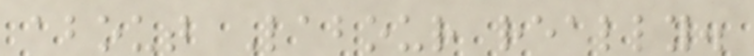about Labour really.
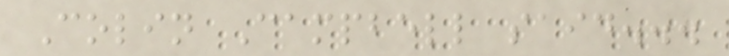Colin Campbell said...
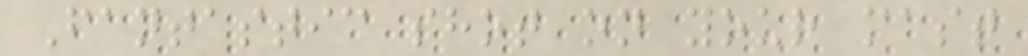Fantastic shot on your mast
